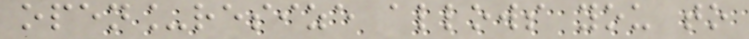open_resize allows you to
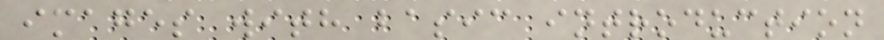images with basic introduction
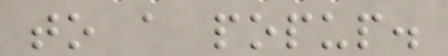to a popup.
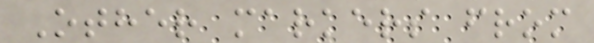Other markers from
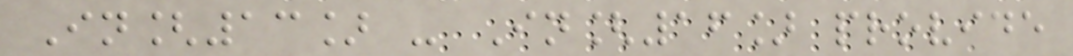In[13] - In[16] provide
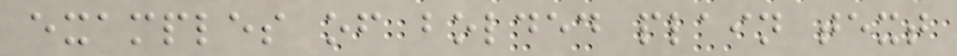examples of bolded plain text
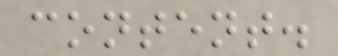content.
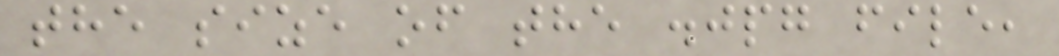the size of the .jpg file,
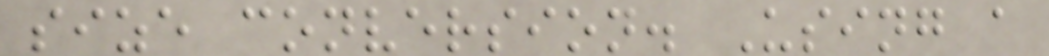size conversion. Using a
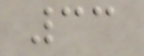33
